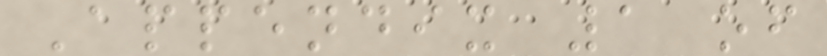Appendix 1 of
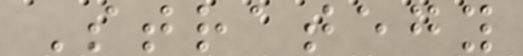Strategy
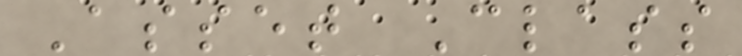Asset Class
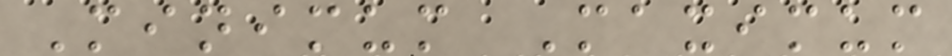Minimum Maximum
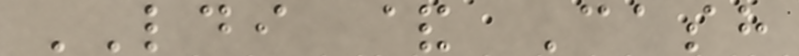LDI & Cash
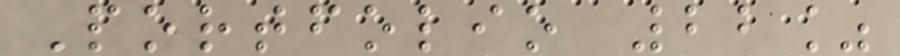Portfolio 22%
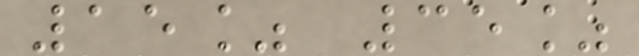15% 35%
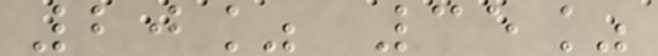20% 35%
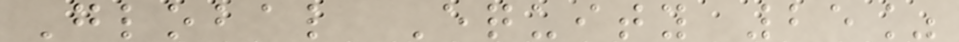Global Equity 25%
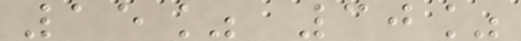15% 30%
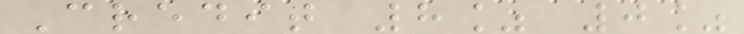Credit 8% 0%
